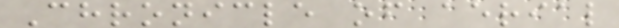Chronicle of aerial
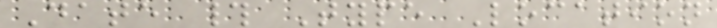Date # Type Location
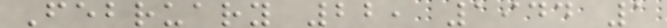February 22, 1944 1
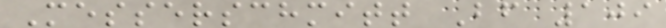Messerschmitt Bf 109
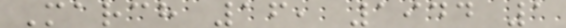March 16, 1944 1
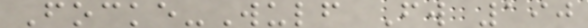Focke-Wulf Fw 190
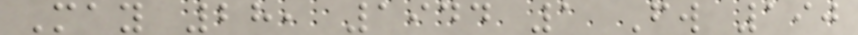May 28, 1944 1 Fw 190
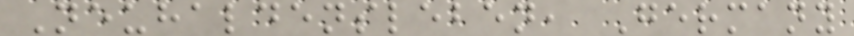Neuhaldensleben, Germany
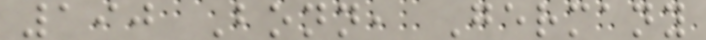190 Bonn, Germany
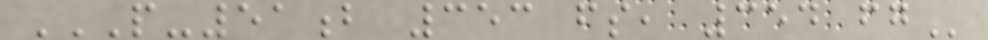P-51B 353 FS, 354 FG
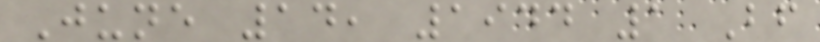June 14, 1944 1 Bf
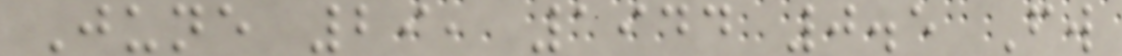June 29, 1944 0.5 Fw
